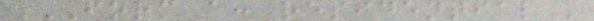FORM A: RESIDENTIAL
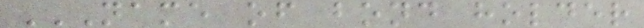NAME OF BOND HOLDER
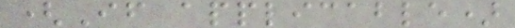(If applicable)
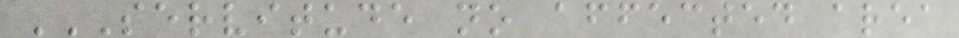SERVITUDE NO AFFECTED AREA
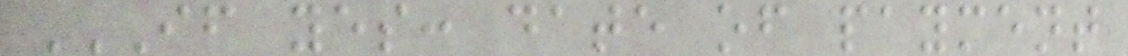IF YES: DATE OF PAYMENT
